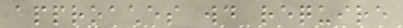approaches would require
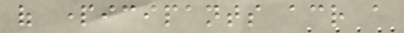of participants across a
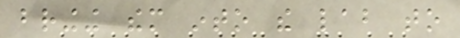bringing them into the lab to
